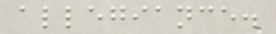allegiance.
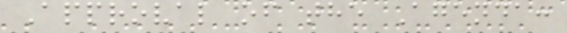Approval of the Agenda:
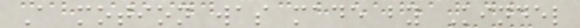A motion was made by Kindel
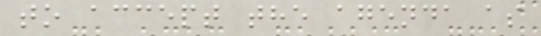to accept the agenda as
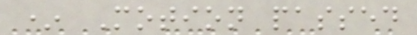* Motion passed
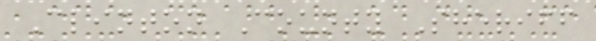Clinton County Sheriff
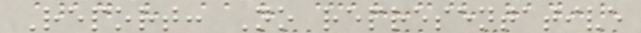Report: No representative
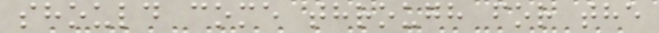should come through for the
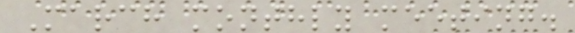March monthly meeting.
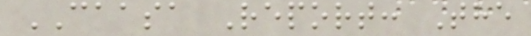CAASA Report: The
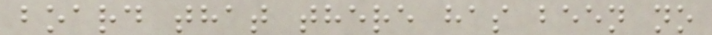board that there has been no
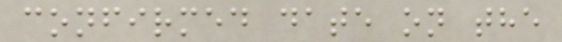confirmed date on the
